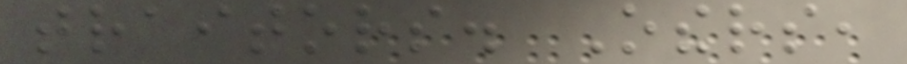traitors. Others,
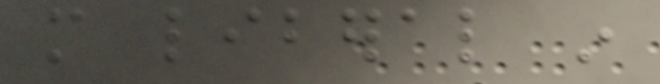more liberal in
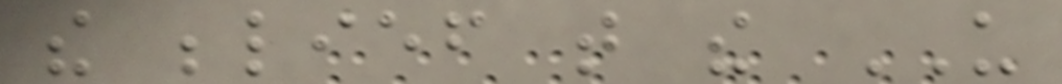the belief that the US
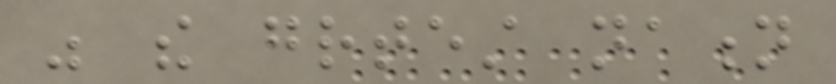was the greatest nation
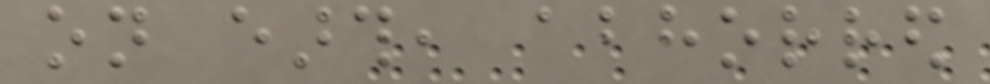on earth, abhorred
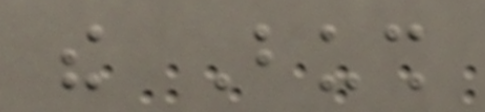the Bush
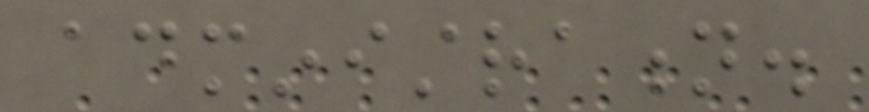administration.
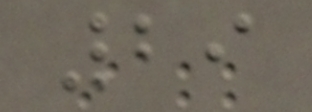29
